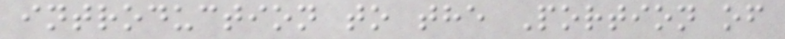introduction to the Portion of
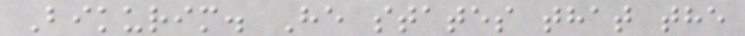Bikurim. He states that the
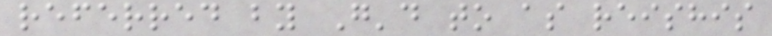referred by G'd to as reishis
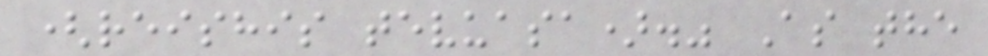(reishis tevuasa)." As the
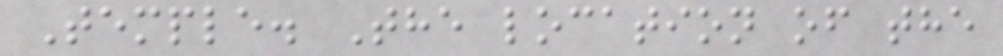Temple. The location of the
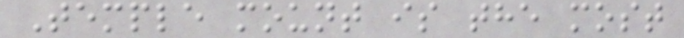Temple mount is the most
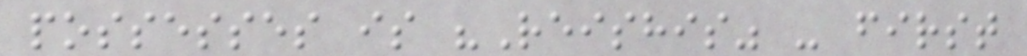possesses is "Reishis" - first
